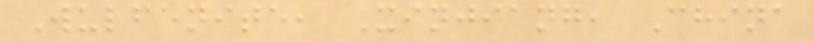Wulfenite, Xinjiang, China
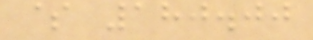$ 180.00
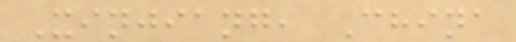Xinjiang, China
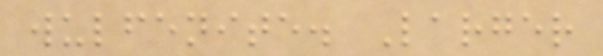wulfenite. Larger
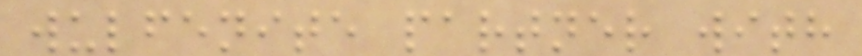wulfenite partner with
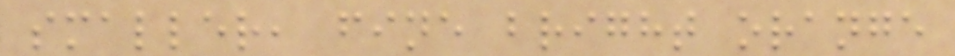smaller, fine bright orange
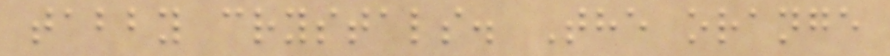tabby crystals. The orange
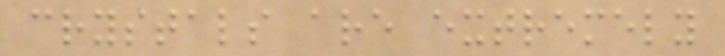crystals are extremely
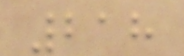218
